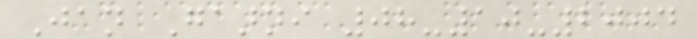Jan Gaarni 08-10-2004
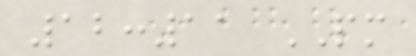12:11 PM
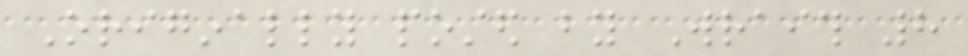Originally posted by Wraith 8
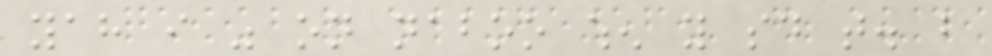yah i was on naboo when you said that. but
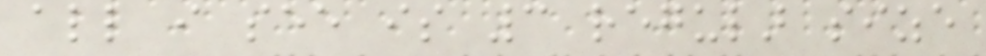all i see is 3 regular size
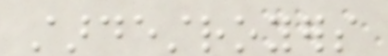stardestroyers
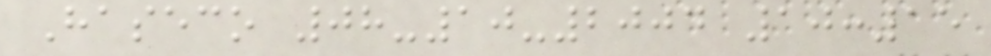Haseco 08-10-2004 10:15
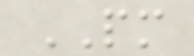PM
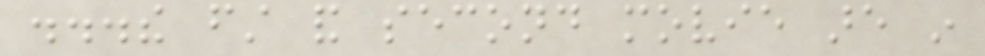...the first and second movie are in
